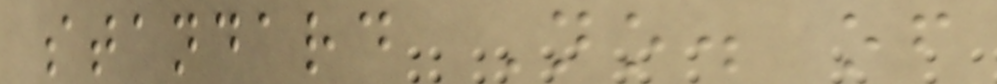standard No. of
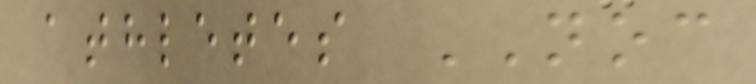athletes NOC
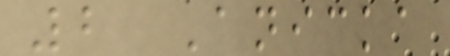2 Anicka
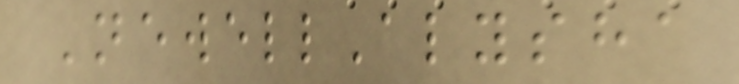NewellAlysha
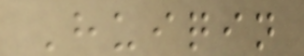Huiqin
